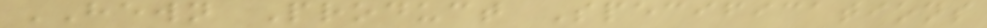HEWN Product Specifications
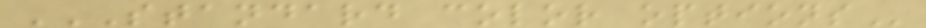STANDARD COLOR OPTIONS
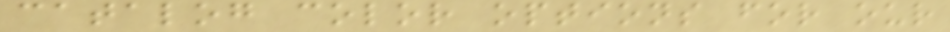catalog color options for our
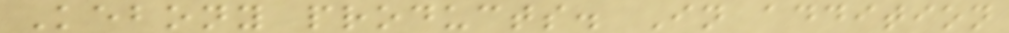Kebony products. In addition
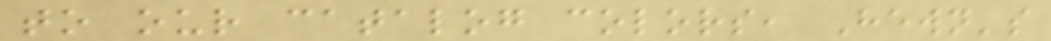to our catalog colors, Hewn's
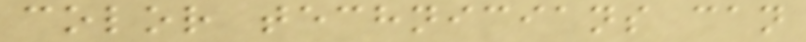color technicians can
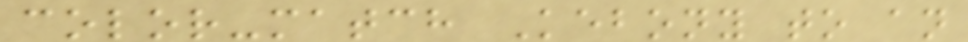color-match Kebony to an
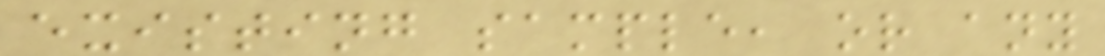existing sample, or any
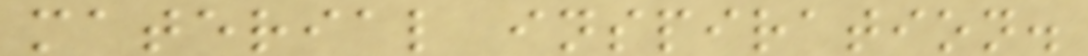material inspiration.
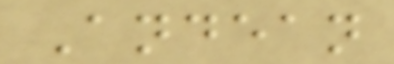Andean
